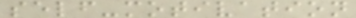self-motivation
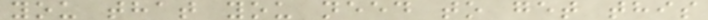you that you need to get this
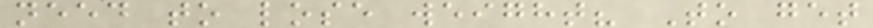need to lose weight? To get
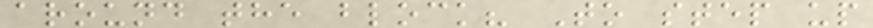around the block? To step up
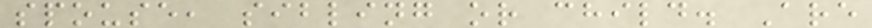spouse, sibling or child. Are
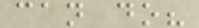can do?
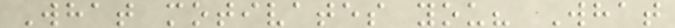What motivates you? What
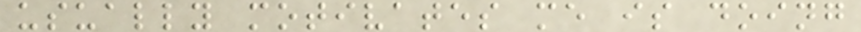usually motivates me is doing
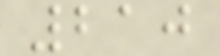210
